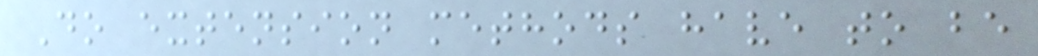Do extension methods have to be
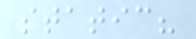static?
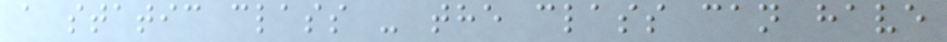a static class - the class can have
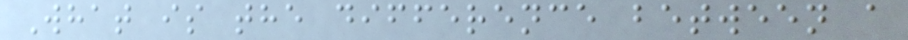What is the difference between a
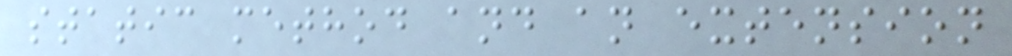static method and an extension
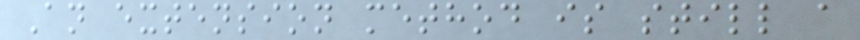An extension method is still a
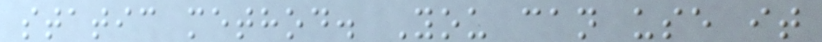static method. You can use it
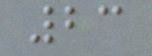23
